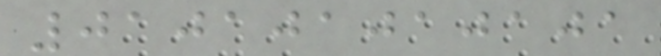010101010101
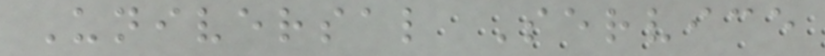Universal Service
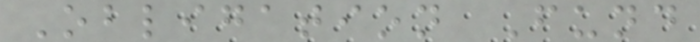Obligation Fund
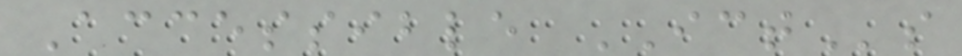Accessible ICTs
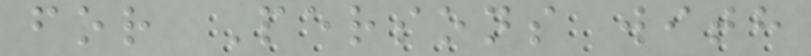for Persons with
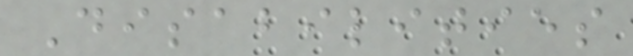Disabilities
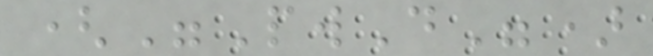("PwD")
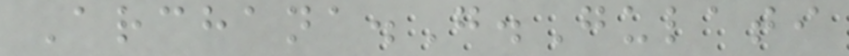Archana.G.Gulati
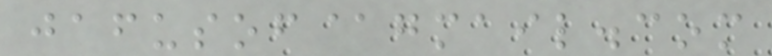jafusof@gmail.com
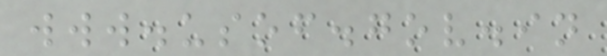www.usof.gov.in
